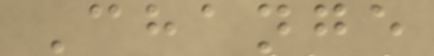Change
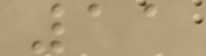11
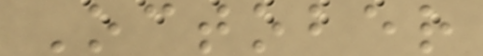October
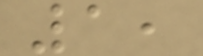1,
